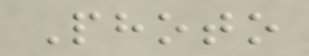Photo
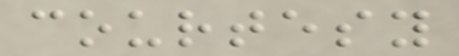courtesy
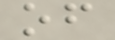of
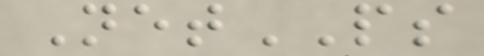NetPS
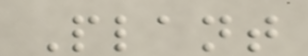Plant
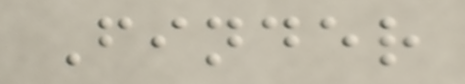Finder
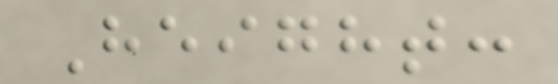Height:
